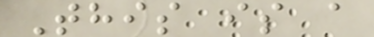This is a
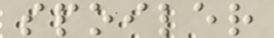spoiler
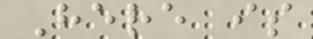Here is
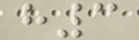h3
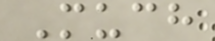Much
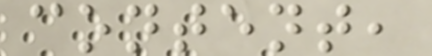content,
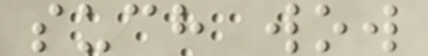such wow
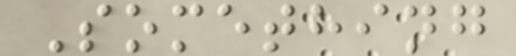Something
